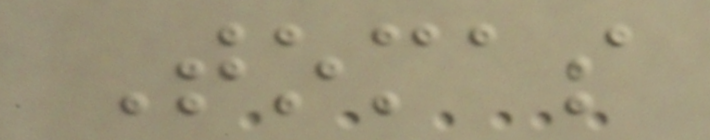Tomas
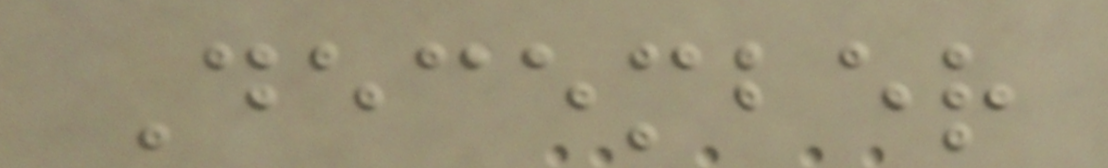December
